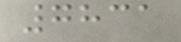7831
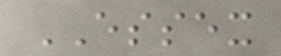ESSEX
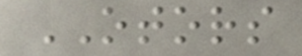OTORS
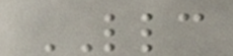LLC
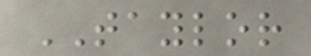TAYLOR
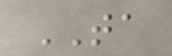TA
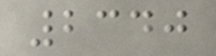2340
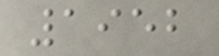1952
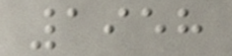1958
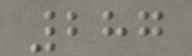287
